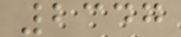2347
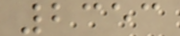2353
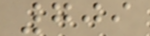709
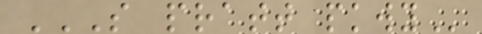S PRATT PKWY
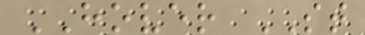HOVER ST
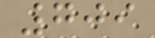709
